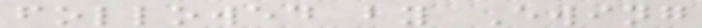followed by Ewing
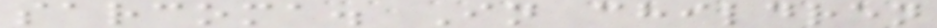sarcoma. In children
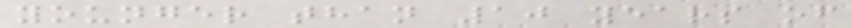younger than 10 years of
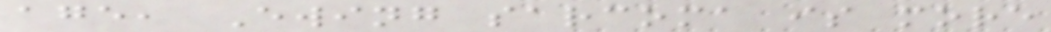age, Ewing sarcoma is more
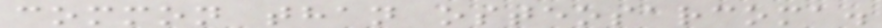common than osteosarcoma.
